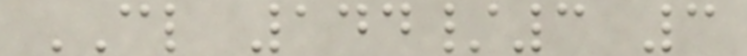CL 144/3 3
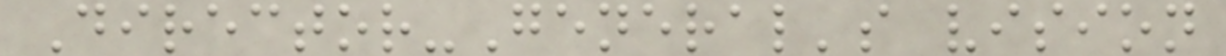Director-General's vision
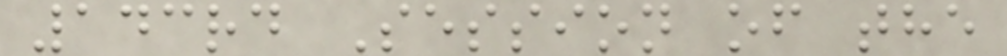143rd Session of the
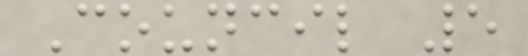Council 5
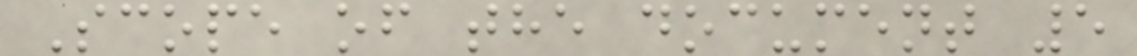Scope of the document 5
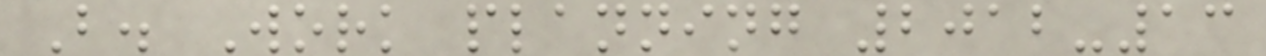B. Work planning 2012-13
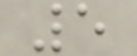5
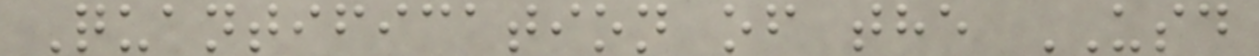Quantification of the USD
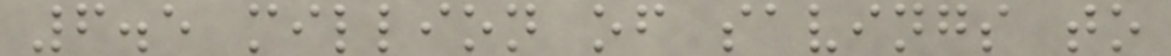6.5 million of savings to
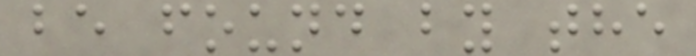be found by the
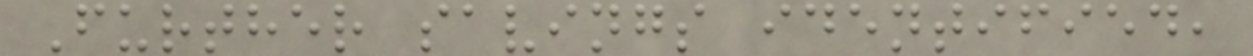Further savings identified,
